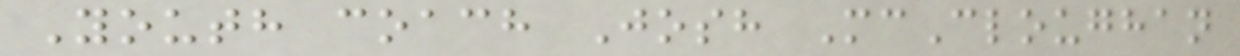Youth coach Josh McCloughan
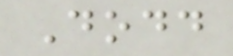Dodd
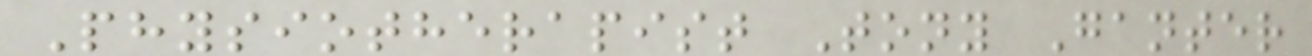Physiotherapist Tony Ganter
